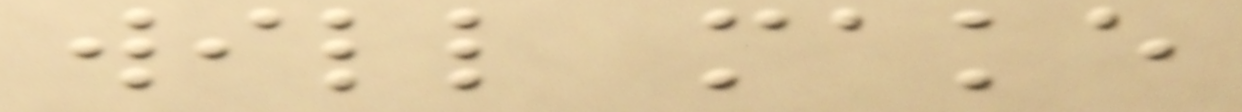will make
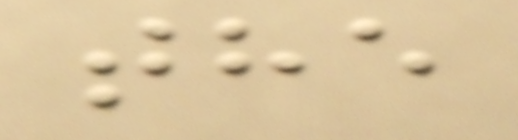the
